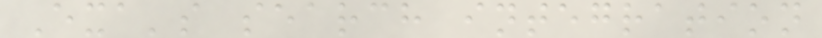Exa's search integration
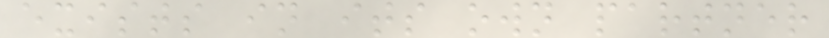exists in its own partner
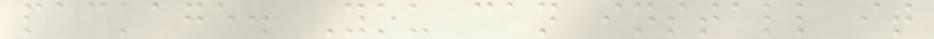package. You can install it
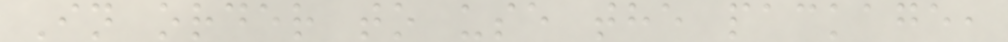In order to use the package,
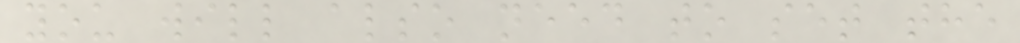you will also need to set the
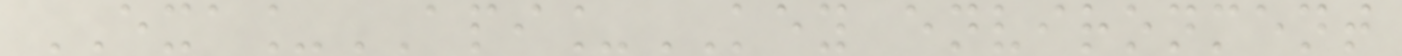EXA_API_KEY environment
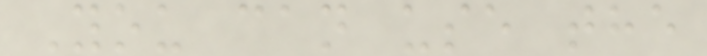You can use the
